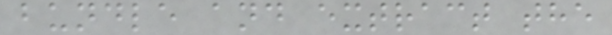bundle and extract the
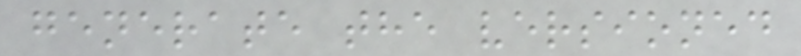generate the versioned
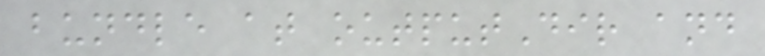bundle at outputDir and
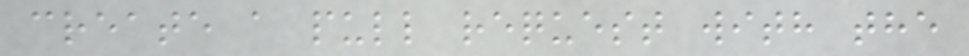create a pull request with the
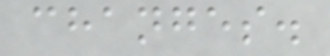changes.
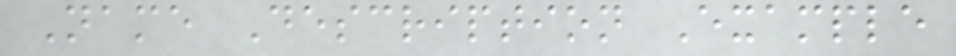Name Description Example
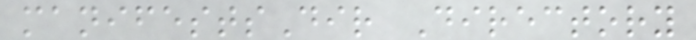manifestsDir Directory
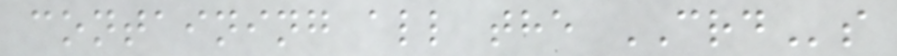containing all the CRDs
